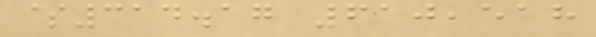$314.17 610,518
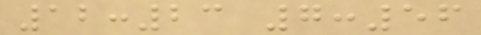12:23 7:56
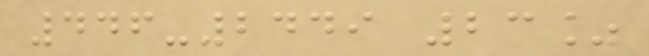446-2449 23%
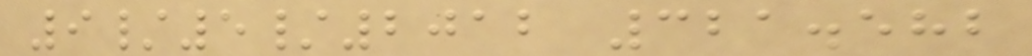9/5/2012 321.582
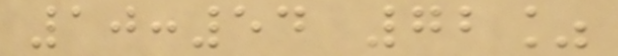10:54 72%
